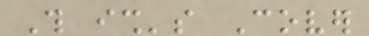This ish's Cover
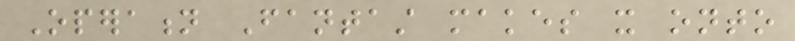Operation Fantast makes it onto
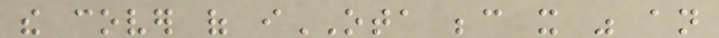the cover of iOTA because it was an
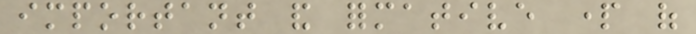important and formative part of
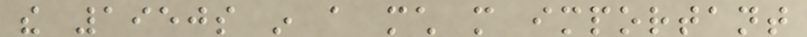the 1950s in a much more important
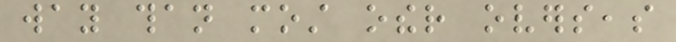way than most other overseas
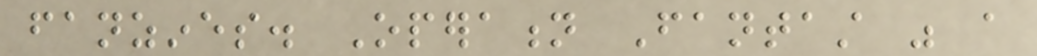fanzines. Operation Fantast was a
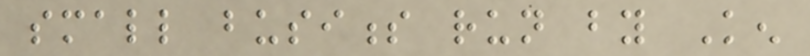small business run by Ken
